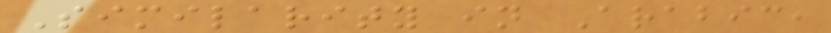Similarity in Arabic,
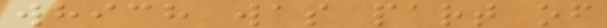which was part of
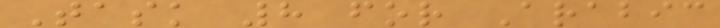Task 8 for Arabic
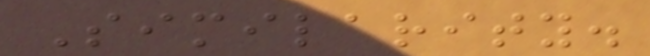Similarity.
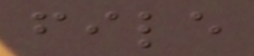file
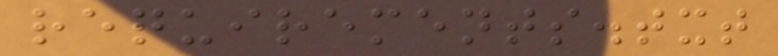requirements.txt
